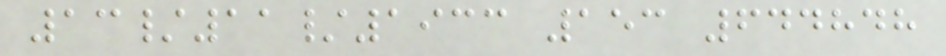13/11/1933 153 644848
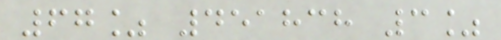67% 451838 3%
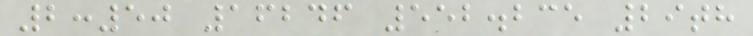2:50 16246 552.235 29th
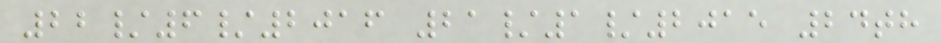22/6/2016 21/1/2015 24th
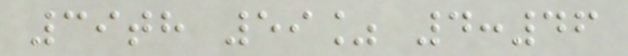39th 59% 4:46
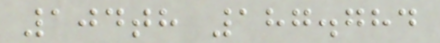104th 187.784
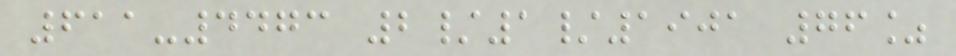611-4473 2/1/1901 76%
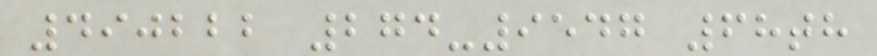490222 274-9547 68th
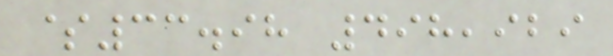$33.98 498,929
